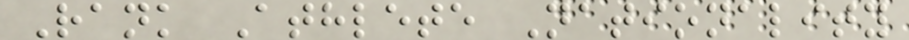Rank Athlete Nationality
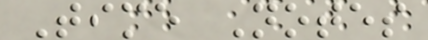Time Notes
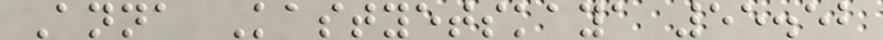Anna Kastyetskaya 55.52
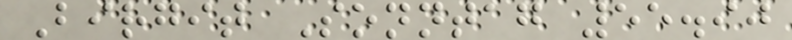Birgit Sonntag 55.90
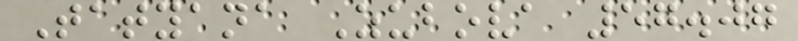Tatyana Zubova 57.07
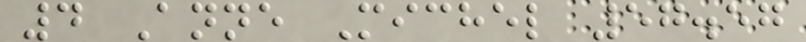4 Anne Michel 57.57
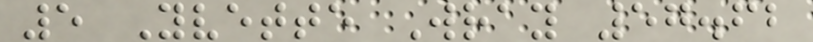5 Yvette Wray 57.62
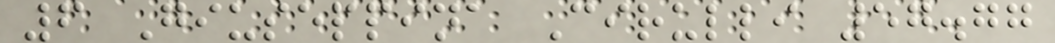6 Giuseppina Cirulli 57.77
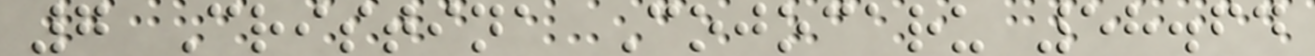7 Cristina Cojocaru 58.64
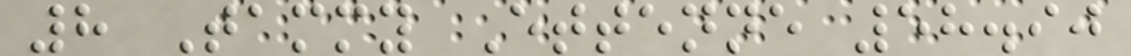8 Tammy Ettenne 58.90
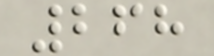268
